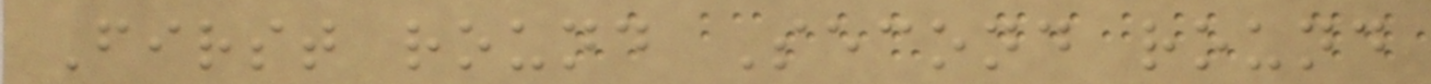First round Second round
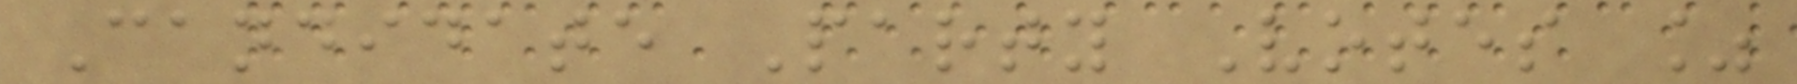Candidate Party Votes %
